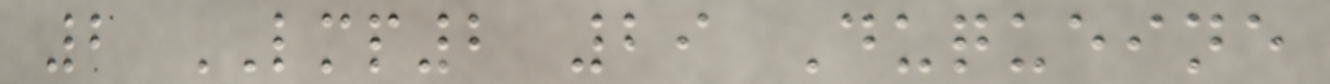2 LMP2 29 Duqueine
